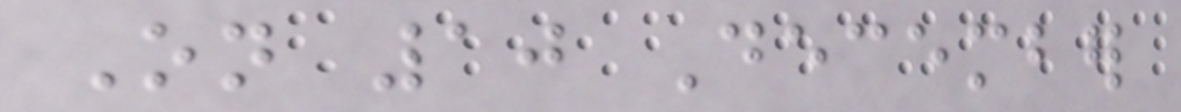On 10 December
